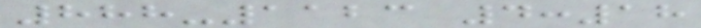888-1123 4:18
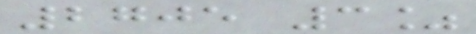2705 3%
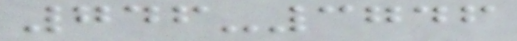746-3746
